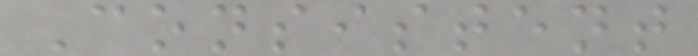Consistent
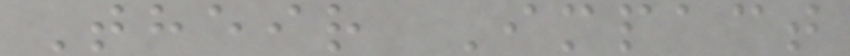Their Impact
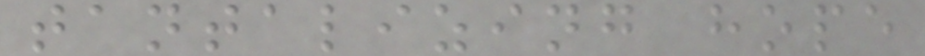tantalizing hope
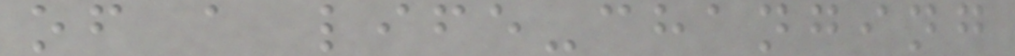of a life-changing
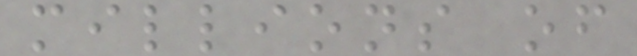millions of
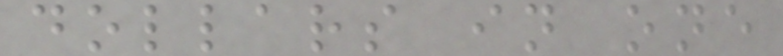dollars in one
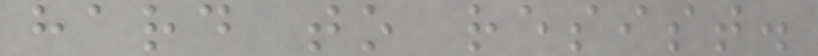hard to resist.
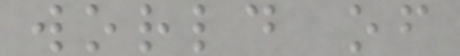world of
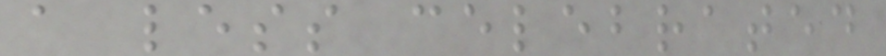a less celebrated
